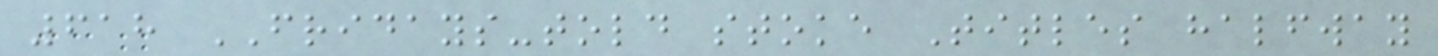618 FRIDAYS-told stoke Titles halfway
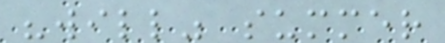"will" summer
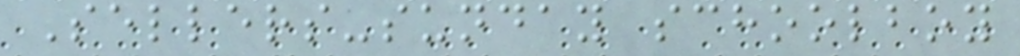Sellers-sunday schoolboy
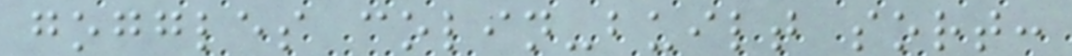goggles colin-built sort:
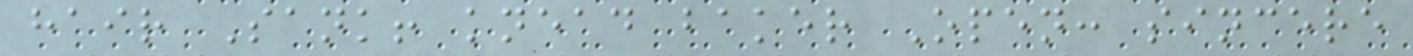hair Sank! knead baker Open: sincere
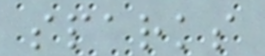sparks
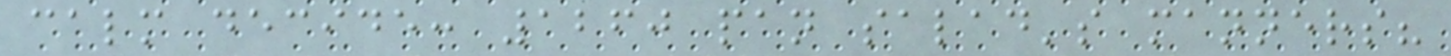calm decide: 1260 pan salad's manners?
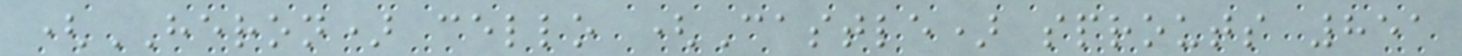(HERON) cello (Castle) sprouts 851
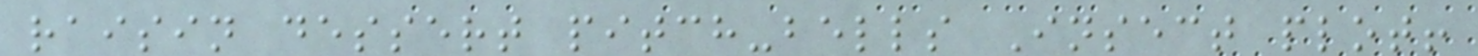raisin dessert pitch-bells Insect plot!
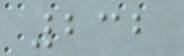232
